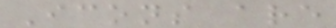Icons are
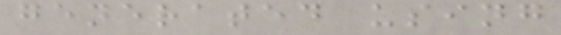generated using
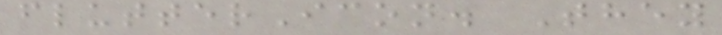flutterIcon. They
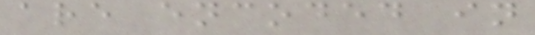are encoded in
